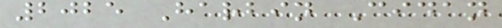2025 Harbin Cidan
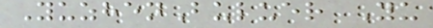YuzhenBuluer Yu
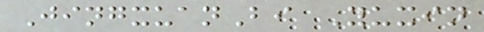JingxuanBi Yuxin
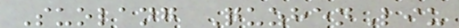Suolang QuzhenLiu
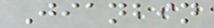Jianbin
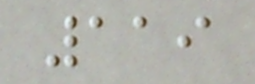119
